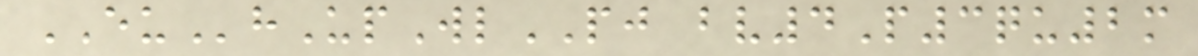EUhUpWlPJ bv4P3qu2m
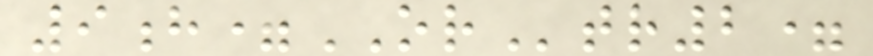9h=ORtr2=
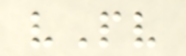vPv
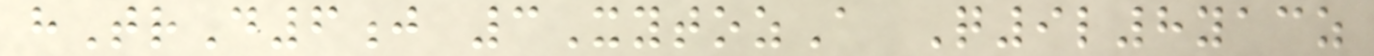hTrD6j 3XytozA Q9l8yacz
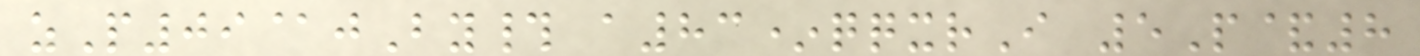zP09@jBy# a83*qqxrI 5P&8
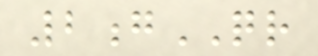2gQR
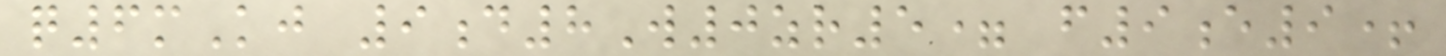q6mKj 9d8W0zr5= f9e9+
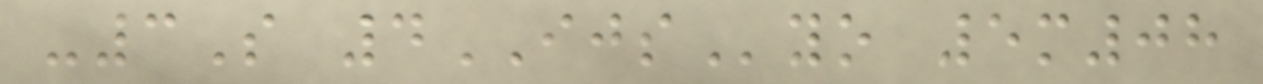-3S 4IJSyo 5m08
